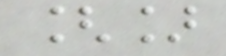[]
